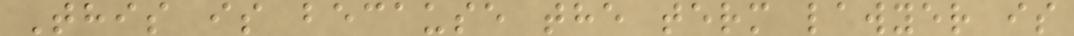This is because the term lawyer is
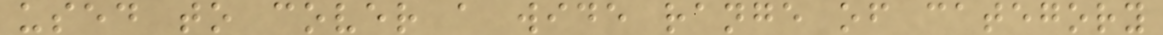used to cover a wide range of category
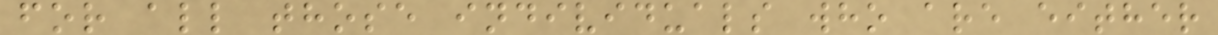for all those individuals who are either
